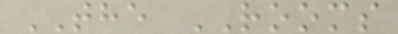THE ROOMS
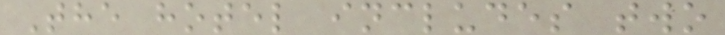The hotel includes two
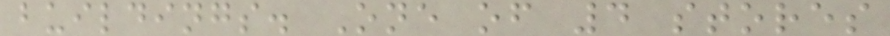buildings. One of 4 stores
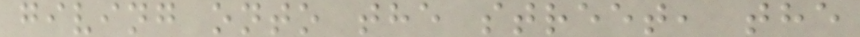giving onto the street, the
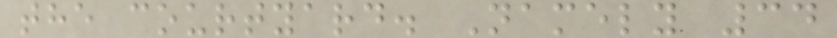the courtyard. Namely 34
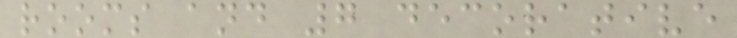rooms and 7 decorative
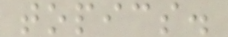topics.
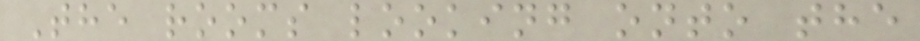The rooms looking onto the
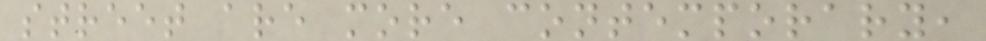street are more contemporary,
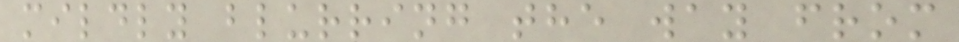mildly blurring the way from
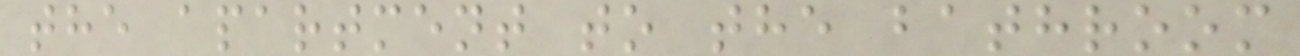the apartment to the bathroom
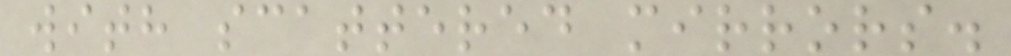with scattered mirrors.
